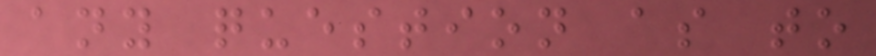any question as to
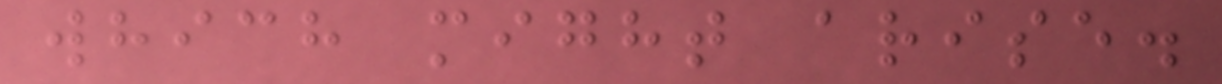which might arise.
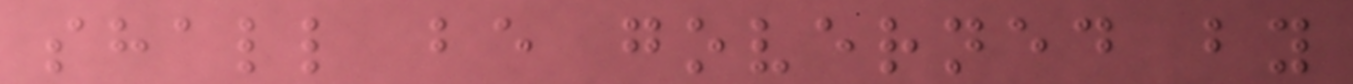shall be governed by
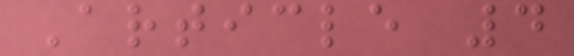Article 4
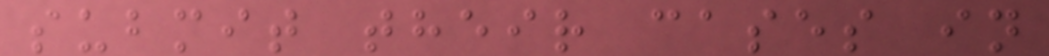submit their cases in
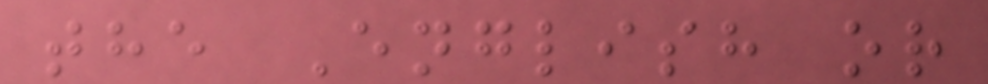the English or
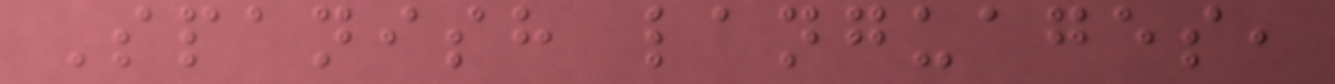Spanish languages,
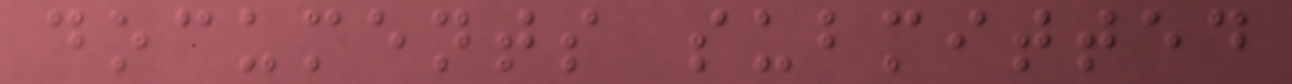documents submitted
